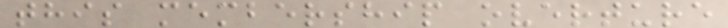this membership overture
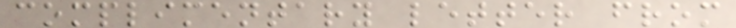complimentary letter from
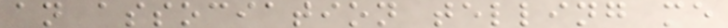an association telling me
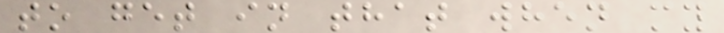to get in that when my
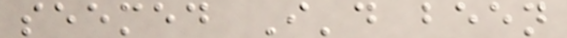seemed I'd been
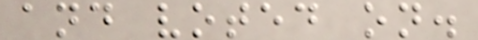and voted on.
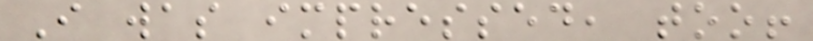I was impressed, too!
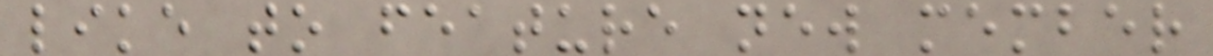like to feature new member
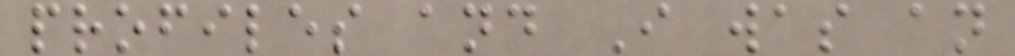profiles and I was an
